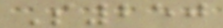S250
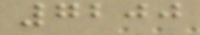7200
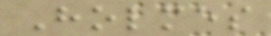Holmes
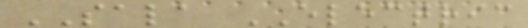SALA ELECTRIC
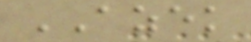AZEK
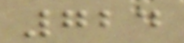724
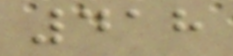418
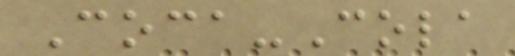Coca-Cola
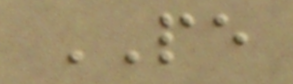PE
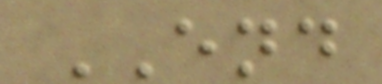END
